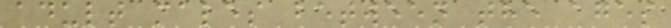adult males between the ages
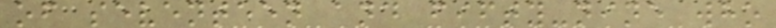of seventeen and fifty-nine who
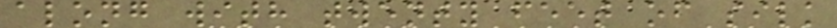along with twenty feet of silk
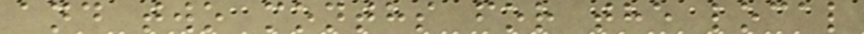and two months for the local
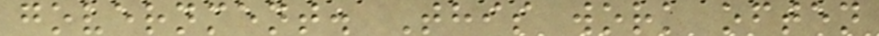government. This work often
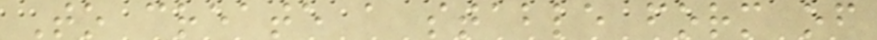To create a stable form of
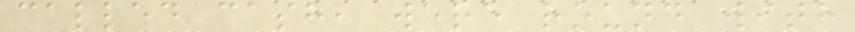called cash, were round with
